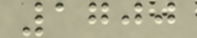1700
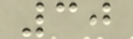30
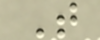T
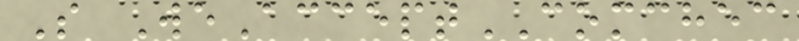S WeAcceptCOMCHEC
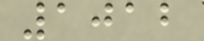1012
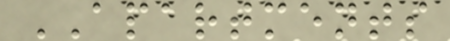APARTMENTS
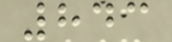843
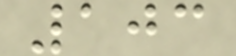103
